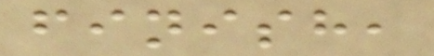finish,
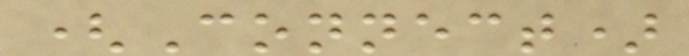(Connect)
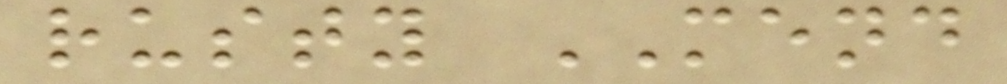rusty MEND
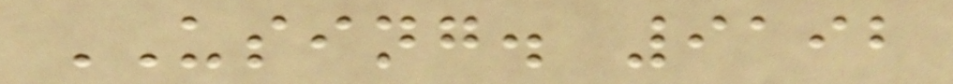USING. 9192
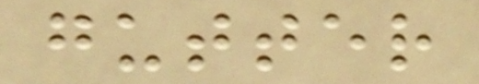gutter
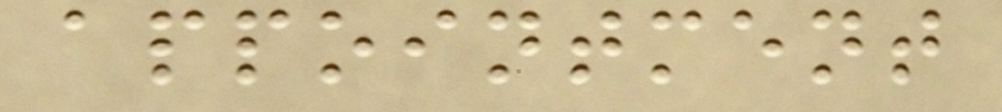appointment
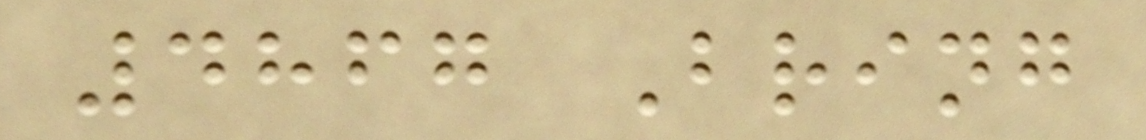4867 Bring
